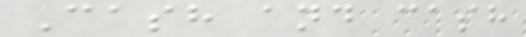Cash and cash
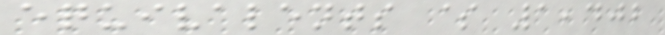equivalents $ 1,402
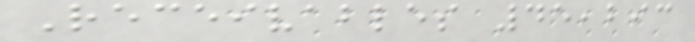Receivables 45,293
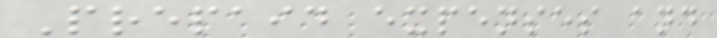Prepaid expenses and
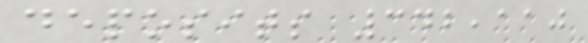deposits 342,110
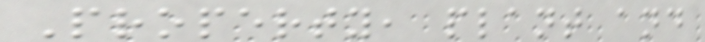Property, plant and
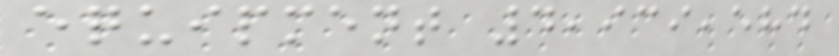equipment 4,939,584
